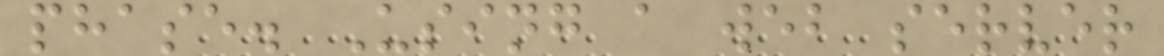phase. Using a web server
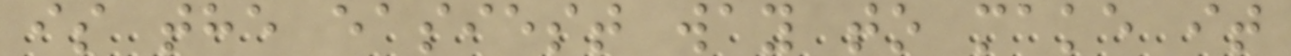is the easiest way to make it
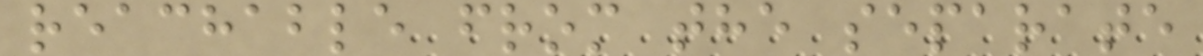reachable from the separate
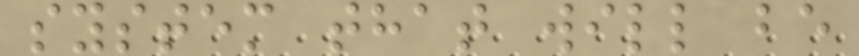system that will be
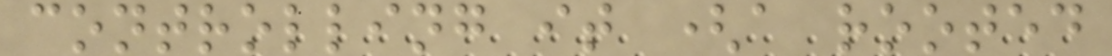controlling it (a rooted
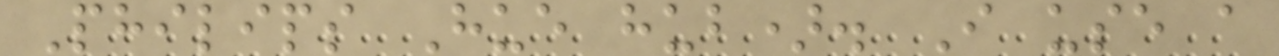Philips Hue hub). I use a
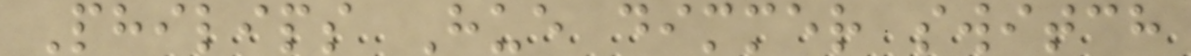Philips Hue dimmer switch
